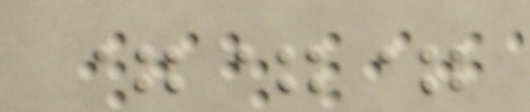===
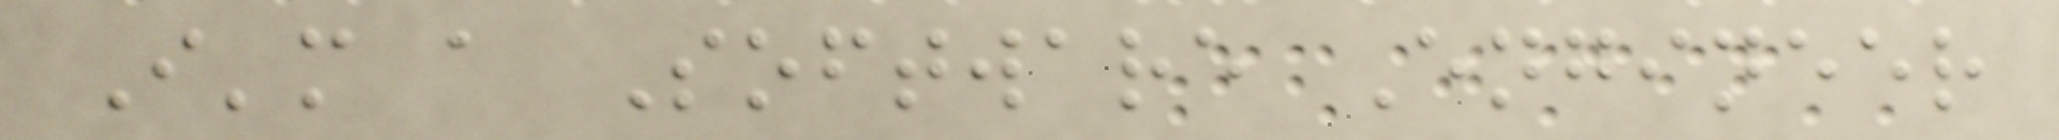I'm a Software Engineer
